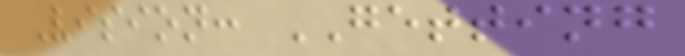Vision: GETTING
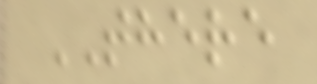THERE
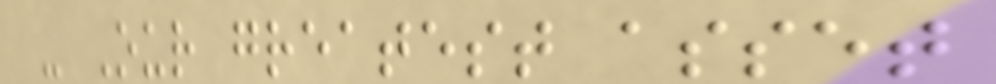- Our greatest asset
